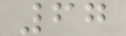67
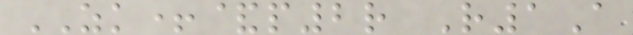ZK+&p2r R1A
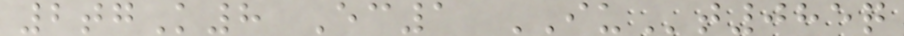2tgK8 Ec1 IUt085q
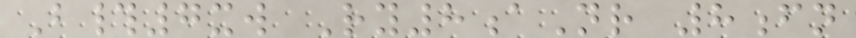B#7xw Ry8aNr 8fn
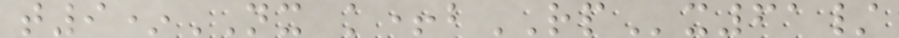t9*NX k+bRPx61/
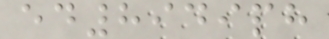ed8949ph
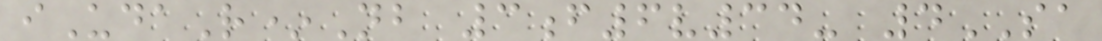iUdaR*Nb 3f6v34- 4SA
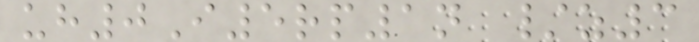uh0I5rp1n /z3
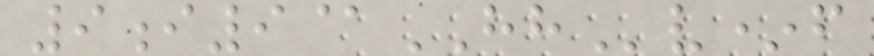9i9@HHv*f
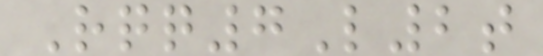Rqq7L2t
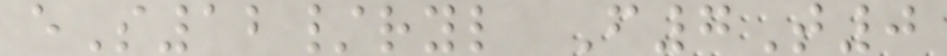eS12/ryl F7T0
